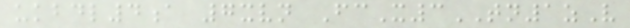ukbdl4a 7xvn FcX3TN1zV
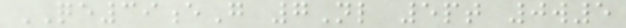QE39eG 7Nl 5pt 0w5
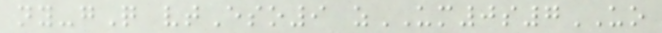ny-gQ vtEso9 zUM0s7UO
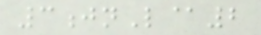3jnL@2
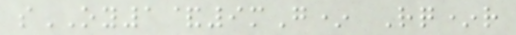sOY1&9mG* Rq*r
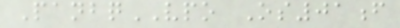PanbqVPO Os01f
